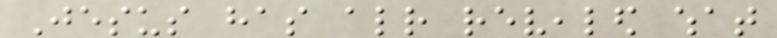Jesus has already revealed what
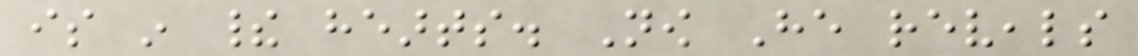is in their hearts. Now He reveals
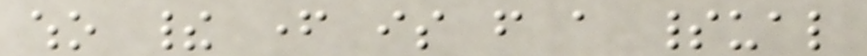who their father is from a spiritual
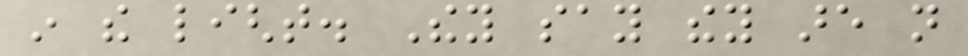in the light. They say they are not
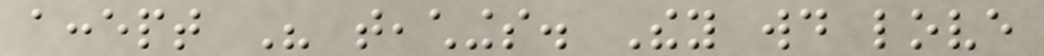accept His teachings. They would love
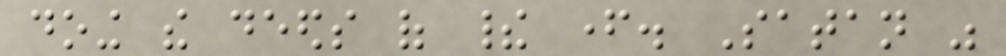doing the deeds of their father. Satan was
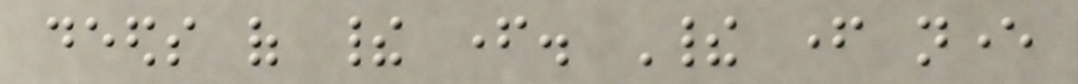deeds of their father. Their father never
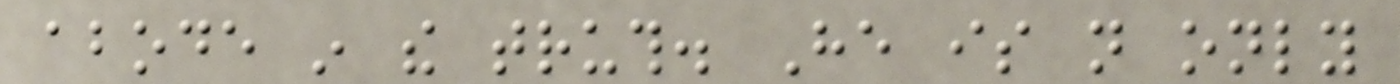abode in the truth. He is not only
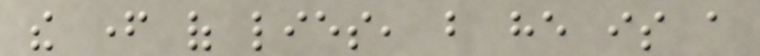the father of lies, but he is a
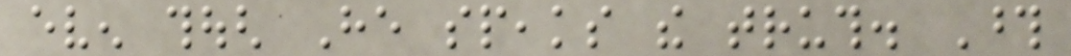even though He speaks the truth. Those
